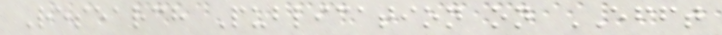Research Publication on EFFT
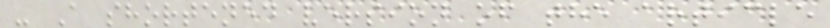- A shortened version of the article
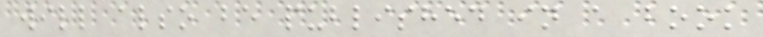will also be published in a book
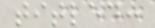titled:
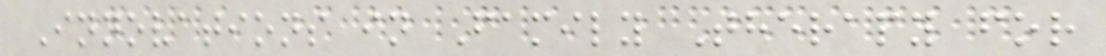Innovations in Family Therapy for
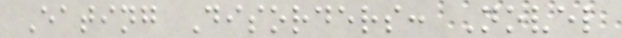Eating Disorders: Novel
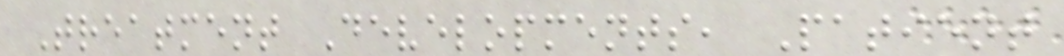Treatment Developments, Patient
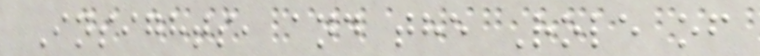Insights, and the Role of
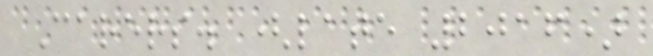Carers. (late 2016)
